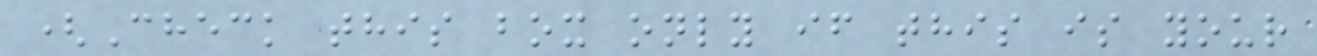(Check this box only if this is your
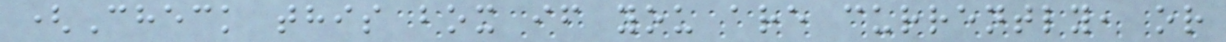(Check this box if you are currently, or
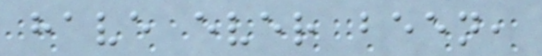have ever been,
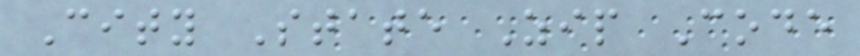City State Zip Code
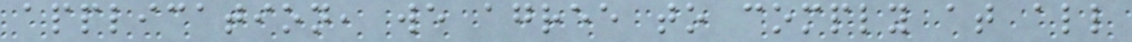application, we agree to comply at all
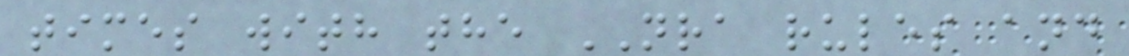times with the NRA rules and
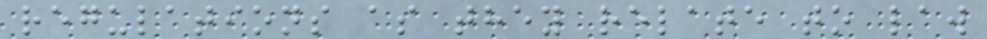regulations as they relate to law
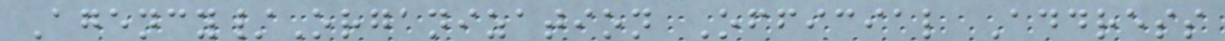Agency/Organization Official Address
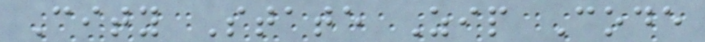City State Zip Code
